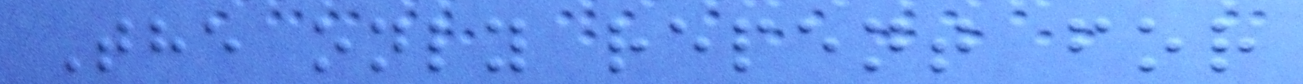The only repent for
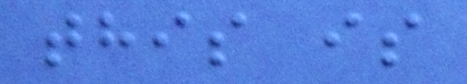this is
